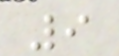9
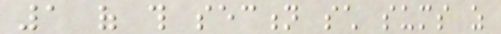1 of this section such sums as
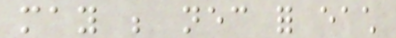may be necessary for each
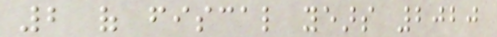2 of fiscal years 2020
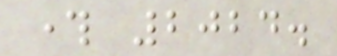through 2024.
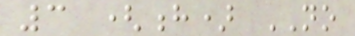3 (h) NO
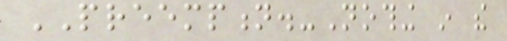PREEMPTION.-Nothing in the
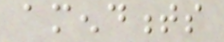amendments
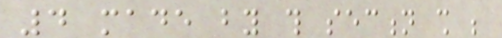4 made by this section shall be
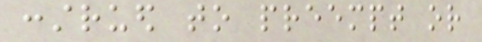construed to preempt or
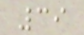39
